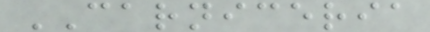CARNICERIA
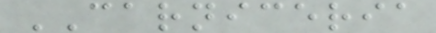CARNICERIA
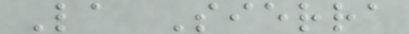La Sierra
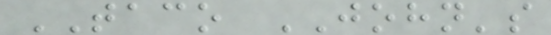TACO JOHN's
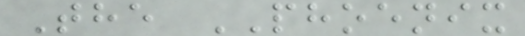The PHOENIX
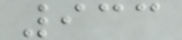933
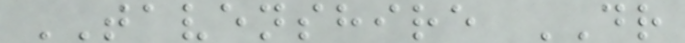TAVENSHIRE DR
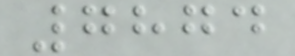7874
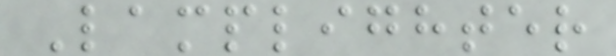Lamplighter
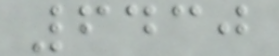6430
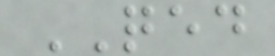QED
